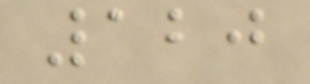120
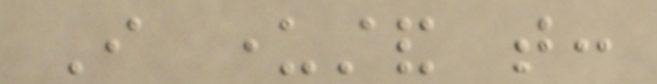I understand that:
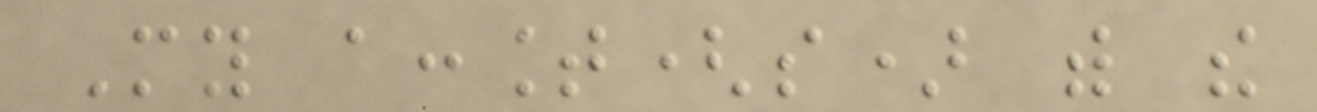My account(s) with the
